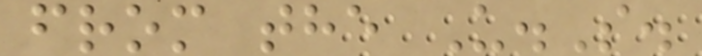from the U.S.
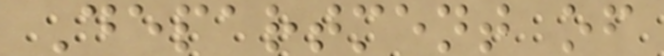Department of
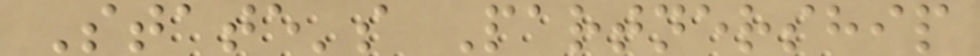State's Partnership
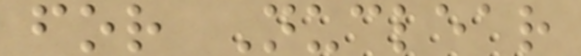for Nuclear
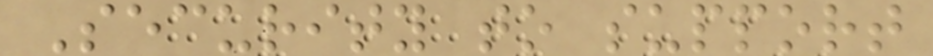Security to support
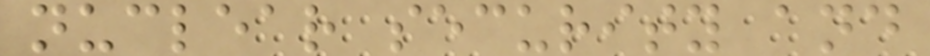nuclear security and
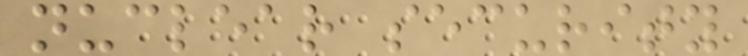nuclear security
